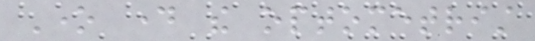One day the optometrist
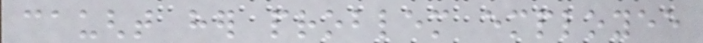caught her problem employee
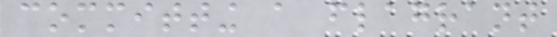committing a flagrant
